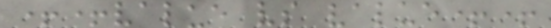++value vs value++
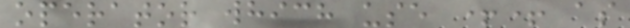operator which use ++ as
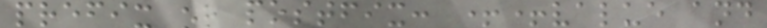prefix or postfix: ++value and
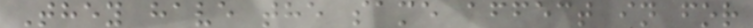They have the same affect in for
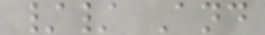// And
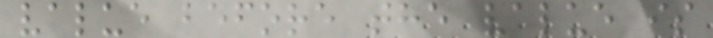value before the value is
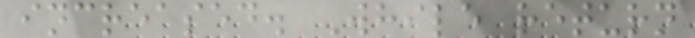increased. While return
